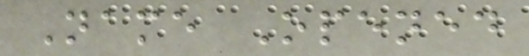Name Opened
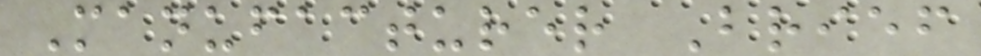Manufacturer Brief
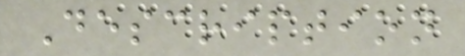Description
